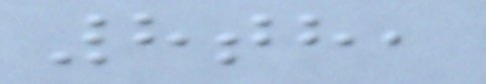8th,
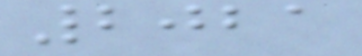2021
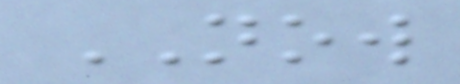NOW
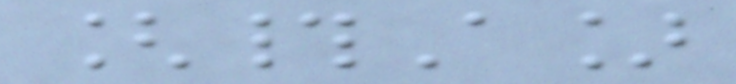[#A]
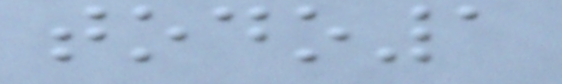todo1
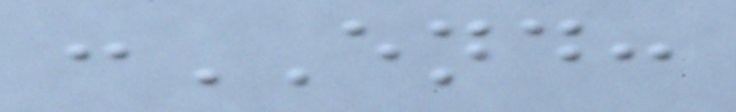:END:
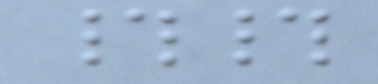##
